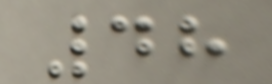48
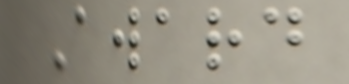Award
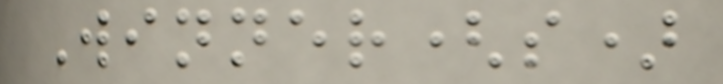Winner(s)
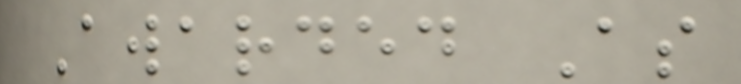Awarded As
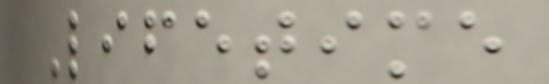Lifetime
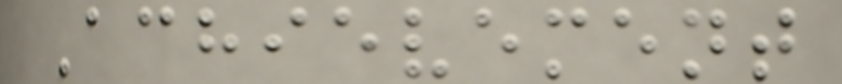Achievement
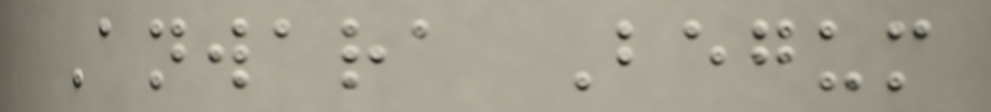Anwara Begum
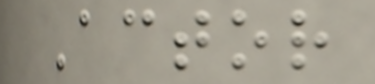Actor
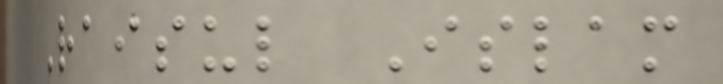Raisul Islam
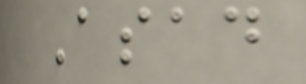Asad
